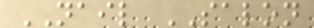NAIL SALON
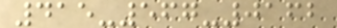415-567-0162
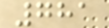781
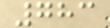783
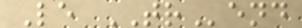Le TRend
